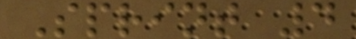Sprint 4
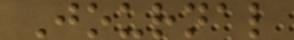Journal
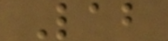Lab
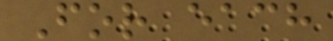For each
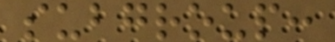subgroup:
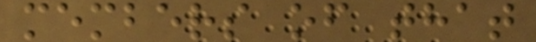members of that
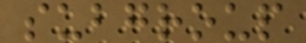subgroup
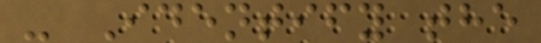- Identify the
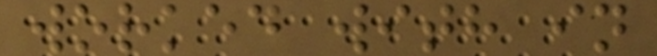worked with in
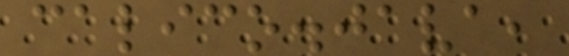calico.java,
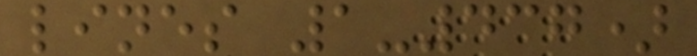lines 1-437)
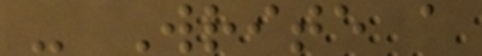- Write a
